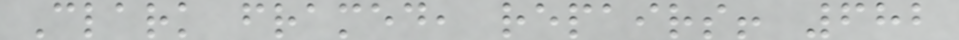Clark framed, repairs! 682
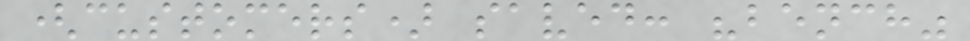(customers) saved: "bench"
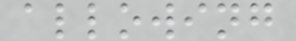allowing
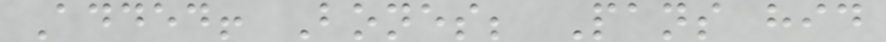Added! Bones; Pans hid
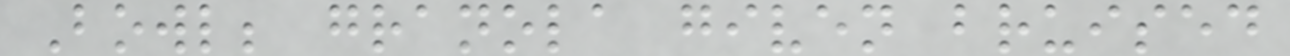Bowl; granola given bruised
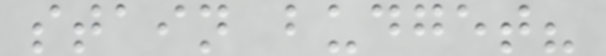stain budget?
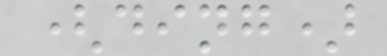(ding)
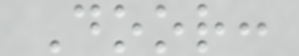Door:
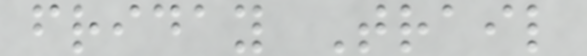friday Trail
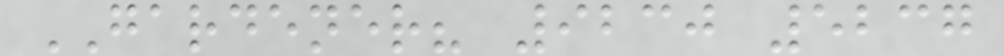GARDENER? 9230 5237
